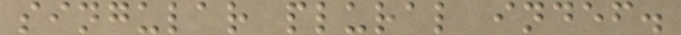singular plural indef.
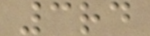3rd
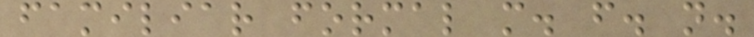familiar formal m. f. n.
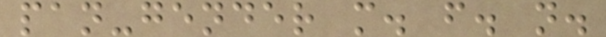pan-gender m. f. n.
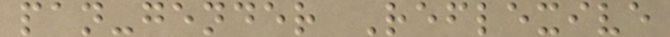pan-gender Reflexive
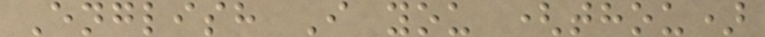English I you (thou)
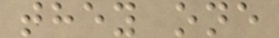they one
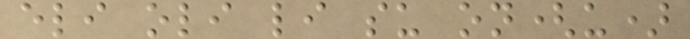eli oli li su on(u)
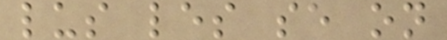lus les se on
